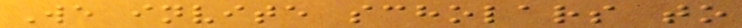We invite scholars to
